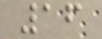16
